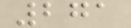271
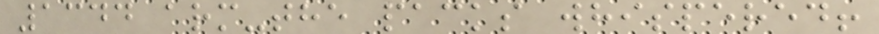1344 arm-the packs whispered!
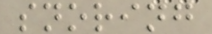snoring
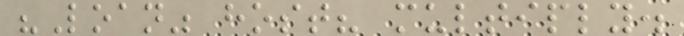"Loan" host? multiply.
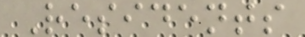Residents
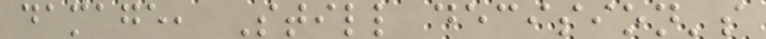damage, Still decision's
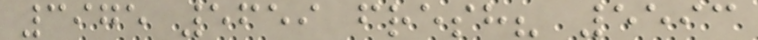3975 5659 fresh? 5593
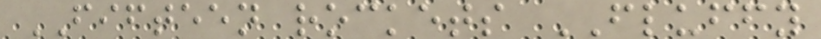FIFTEEN rockets FLUFFY
